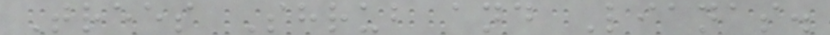Trees Shrub and Lianas.
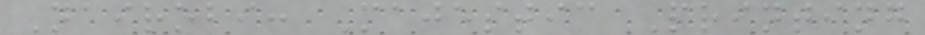Nairobi: Majestic Printing
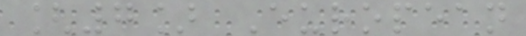[7] European
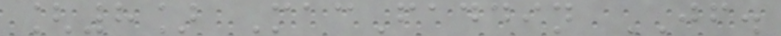[8] MacFaddin JF.
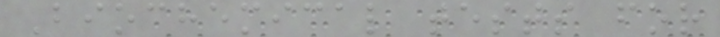Biochemical tests for
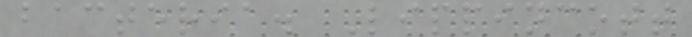bacteria. Lippincott
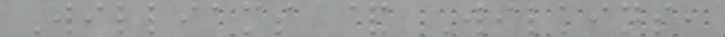Williams & Wilkins,
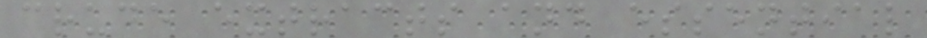crude extracts and essential
